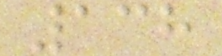138
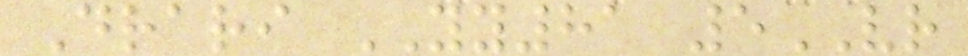Drari YY81 5VR
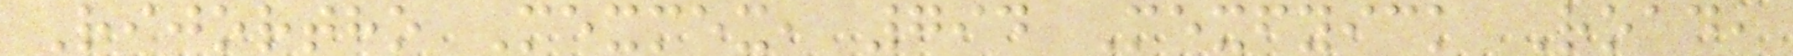Rijortho Mexmex, 794 Mexfyick Road,
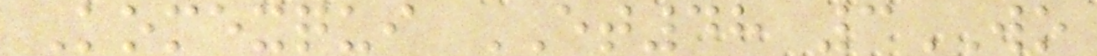Komexqui ET48 3WO
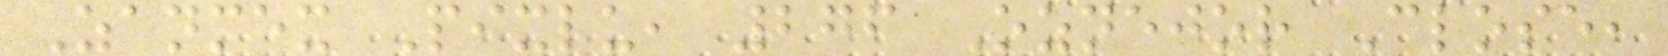Zanmex Pixlu, 276 Oznejor Close,
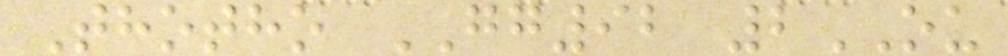Thotho GG92 2OU
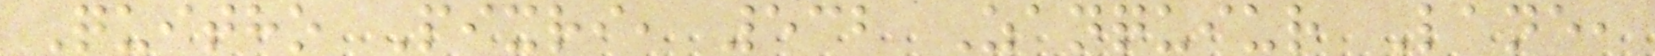Quitho Pixri, 532 Zanquiur Lane,
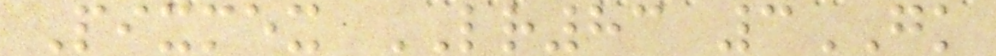Pixmex LR83 3GK
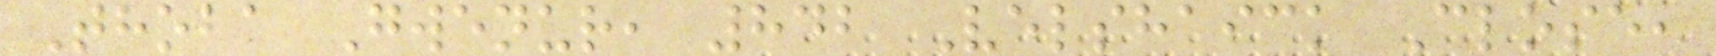Thoba Gwenur, 842 Velshaick Close,
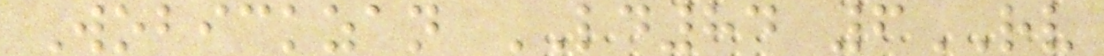Wobickzan LD84 6RV
